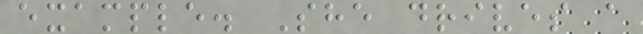example. She drives a
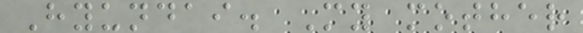Hyundai. My mother
